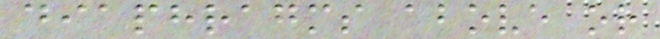diaphragms above or
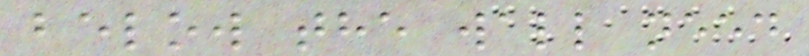below the wall need
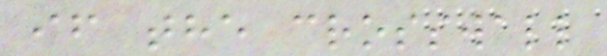if the crosswall
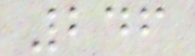246
